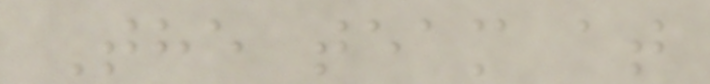The team at
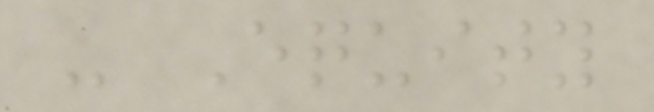- Equity
